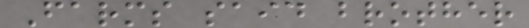Farms said brother
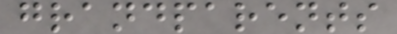grandparents
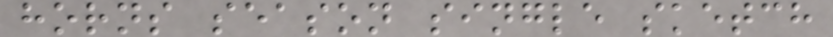horns season single sketch
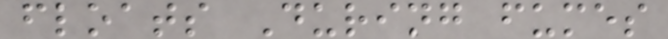floats During fumes
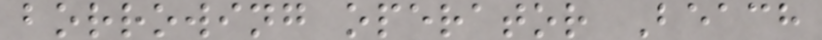borrowing operator Beach
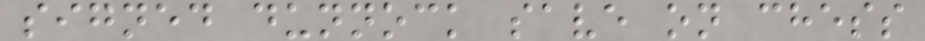signed dunnock save on chess
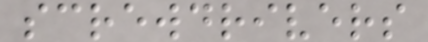screwdrivers
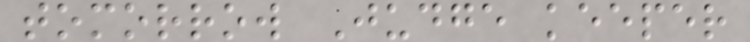tomorrow Judge keeper
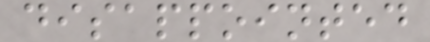disappointed
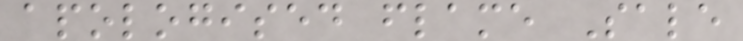apologised flame Sale
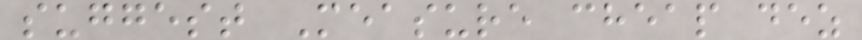suggest Measure cheap dez
